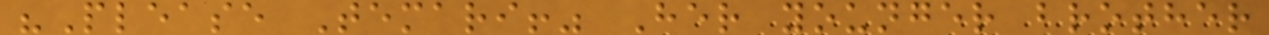"Please Temari!" Her younger brother
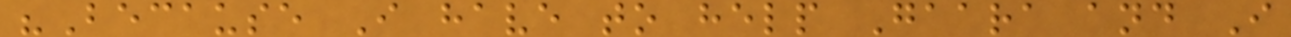"Because I have to help Gaara and I
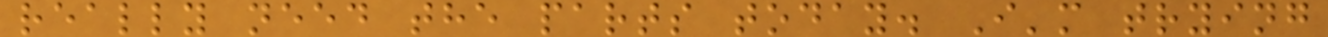really need the parts today. I'm trying
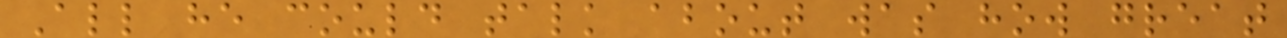All he could talk about was how great
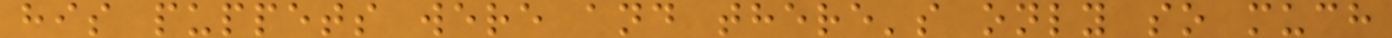his puppets were and there's only so much
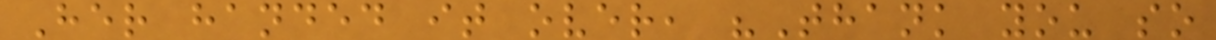Her handed it over, "Thank you so
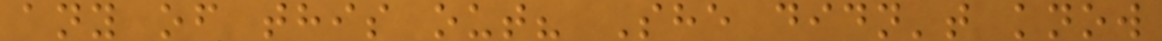any of this out? She didn't know
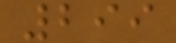299
